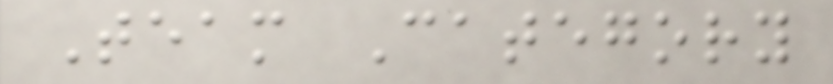Team Category
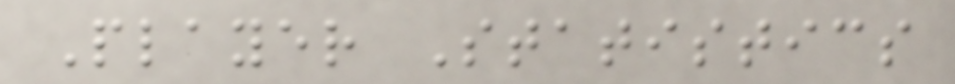Player Statistics
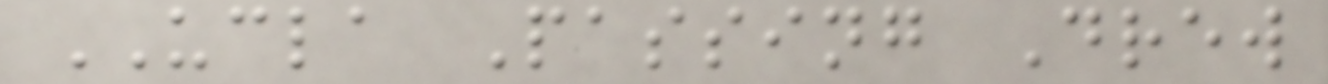UCLA Passing Drew
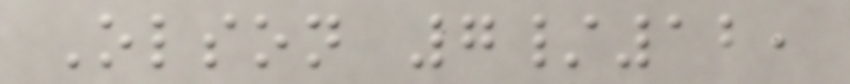Olson 7/12,
